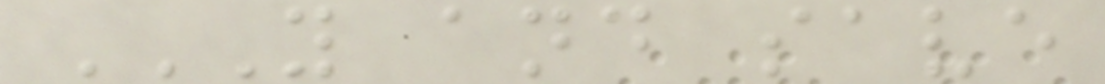Y AND SAVE
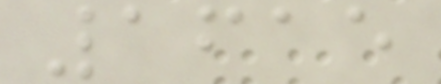1615
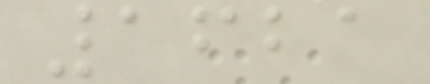1621
